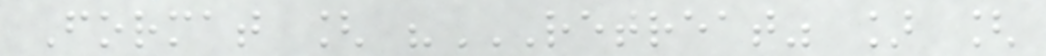Format [ "RETREAT" ] [
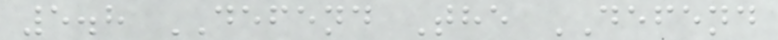5.8 DEFEND The DEFEND
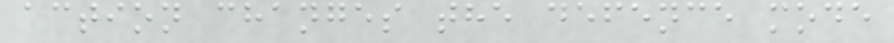action changes the defence mode
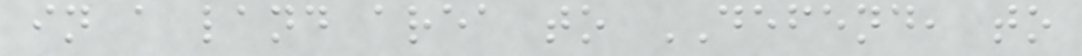in a land area to DEFEND, to
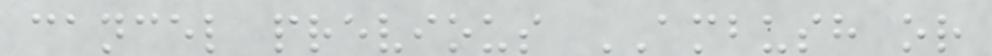cancel previous AMBUSH or
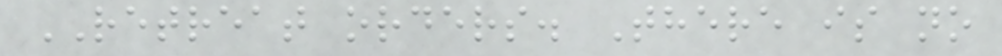RETREAT orders. There is no
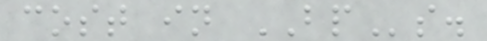cost in BPs.
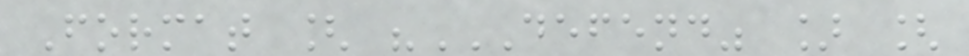Format [ "DEFEND" ] [
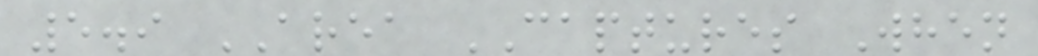5.9 AREA CAPTURES When
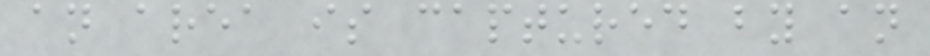an area is captured by an
